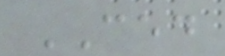CED
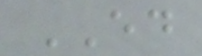ED
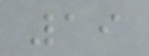19
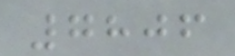7806
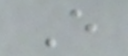E
